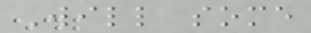Will some
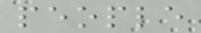people
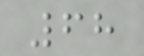68
